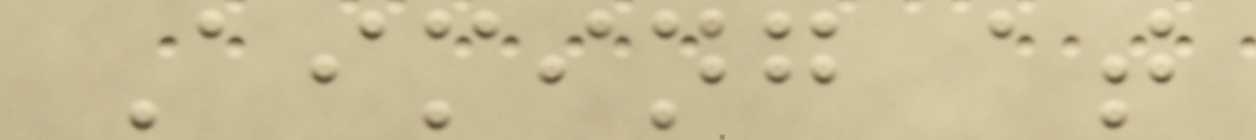Aiming at
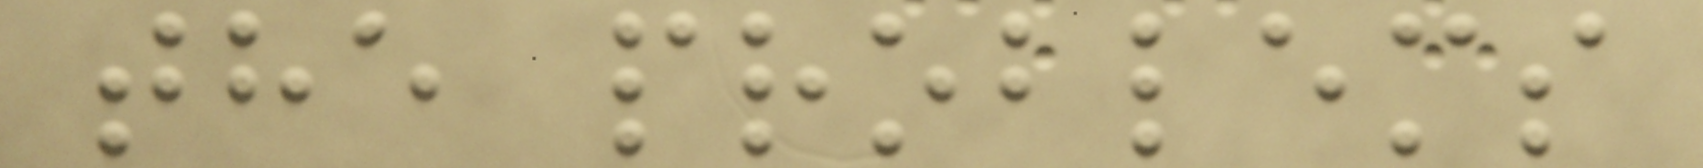the problems
